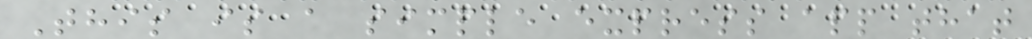This is a simple express app that
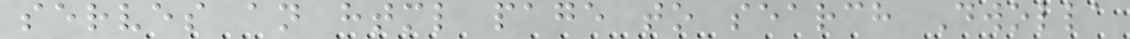serves an html page to search Dwolla
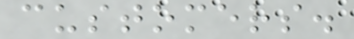customers.
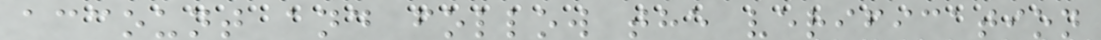account and follow the verification
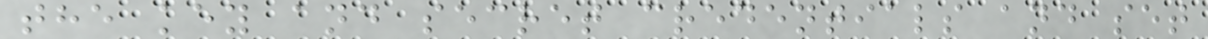the key and secret credentials and set
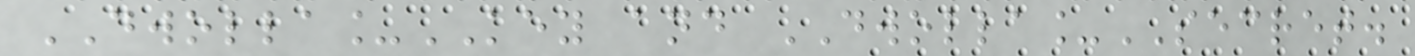DWOLLA_KEY and DWOLLA_SECRET.
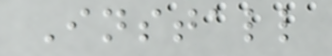Install
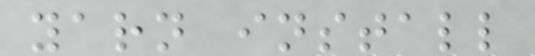yarn install
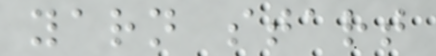yarn start
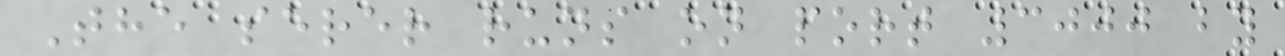The serer runs on port 3000 by
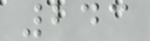243
